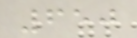650
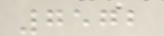7572
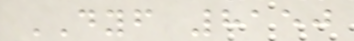DYF 8150
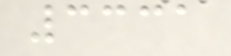3331
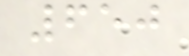650
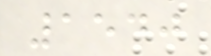1540
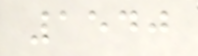1540
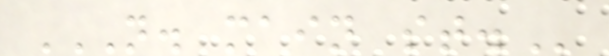N. MAIN ST.
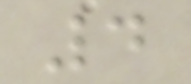4
